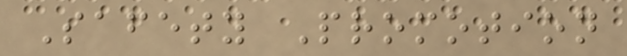Safety Promotion
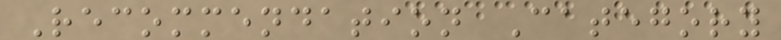Recommendation Category
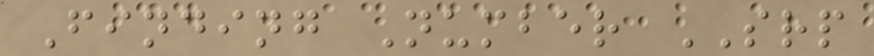Finding Number SRP
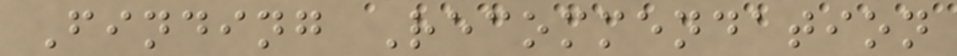Finding Recommendation
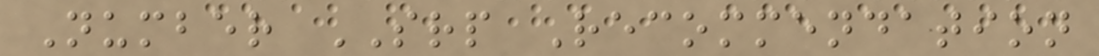Number SRP Recommendation
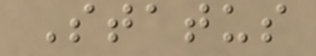Status
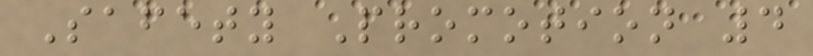Safety Promotion 4
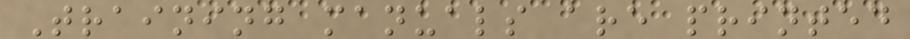Training manuals are printed
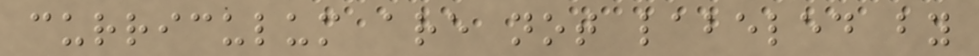curriculum are not labeled by
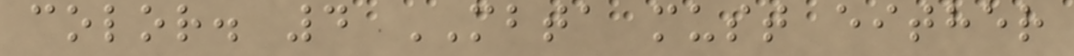color. 4 MBTA must either
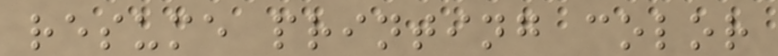resume printing color
